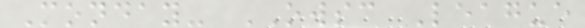Monday- OWSC League
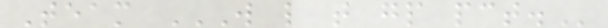Team W L T GP PCT.
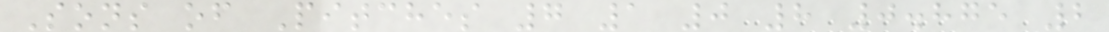Sons of Pitches 7 1 0 8 0.875 2
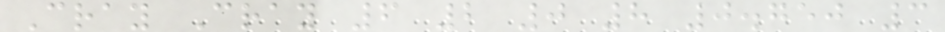Cray Cray 6 2 0 8 0.750 3
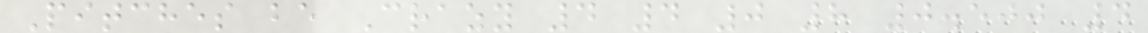Pitches be Crazy 4 4 0 8 0.500 4
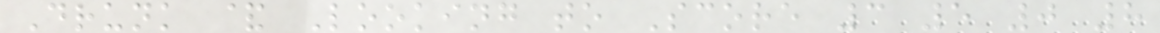Drunk & Looking to Score 3 5 0 8
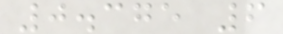0.375 6
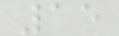15
